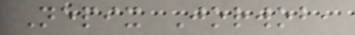Nepix Jorwob,
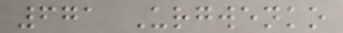671 Urgwenko
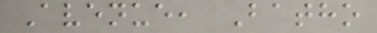Avenue, Batho
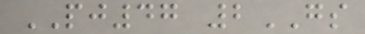PJ47 2GS
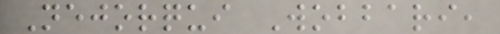Nejorqui Wobbari,
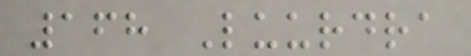168 Luurdra
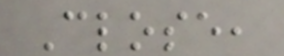Close,
